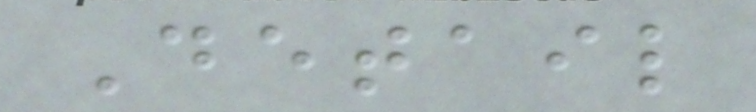Detail
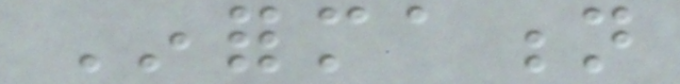Information
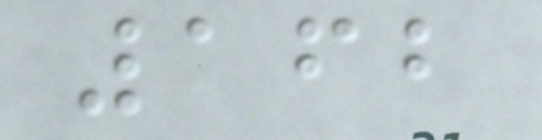162
